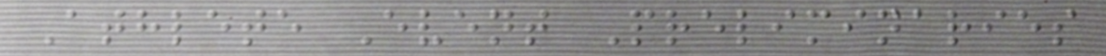Athlete Event Preliminaries
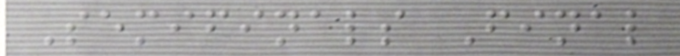Semifinals Final
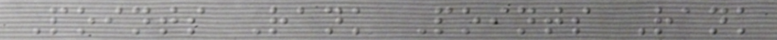Points Rank Points Rank
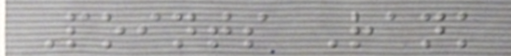Points Rank
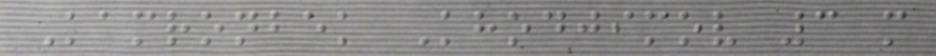Kamronbek Khodjimov 3 m
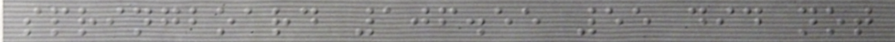springboard 106.55 55 did not
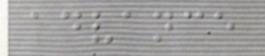advance
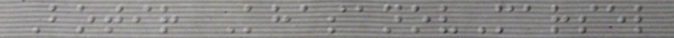Botir KhasanovMarsel
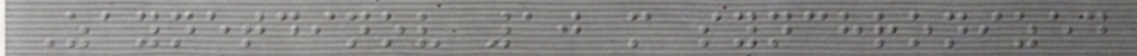Zaynetdinov 10 m synchronized
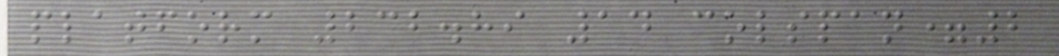platform 232.89 14 colspan=2
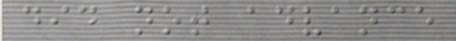did not advance
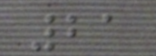21
